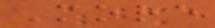More
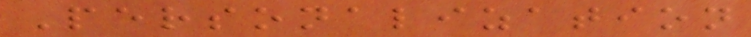Personalization
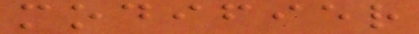modifier
